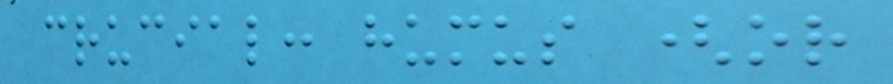crucial: humus (or
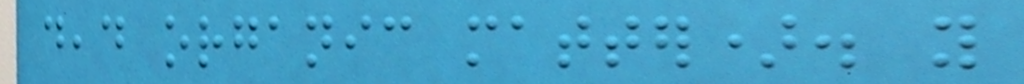dead organic matter). you
